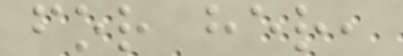for her,
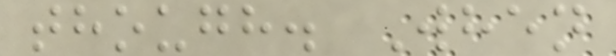though. When
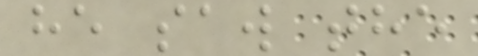he saw the
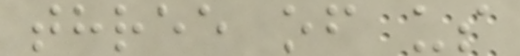three of us
